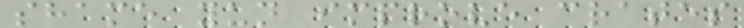shame yun improve crates
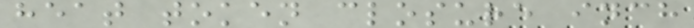heat token closure inch
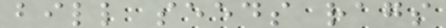bill seeds rags
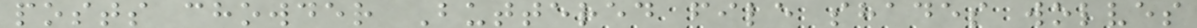posts chowder Buttered file shades wolves
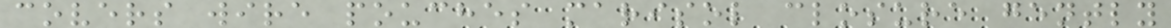covers wire pouches marisol closure gently
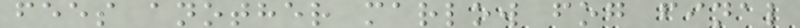fees another marlow fog final
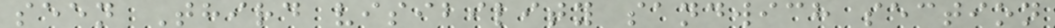seen Third visibility sandwich section
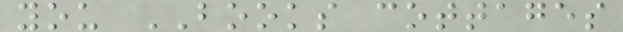you BOOKS cottages
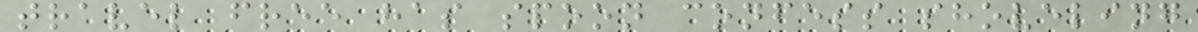travel free has spoon confess shoveling
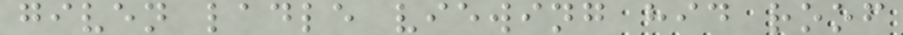given ladle viewing hid roof
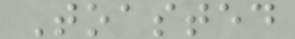Toasted
